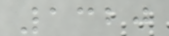1320
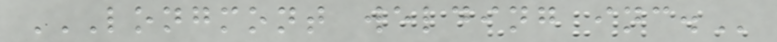LONGMONT WELDING INC.
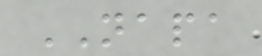NAPA
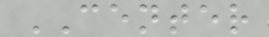CENTER
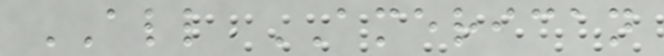ALL AMERICAN
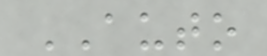AUTO
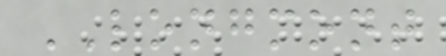LONGMONT
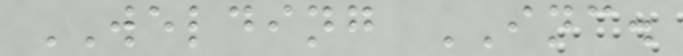WELDING INC.
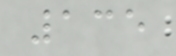135
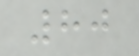80
